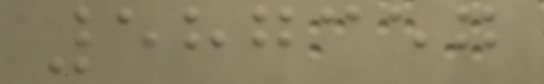587357
